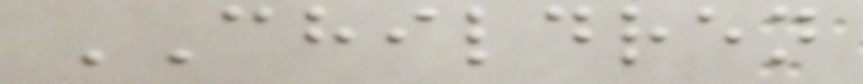CHILDREN
